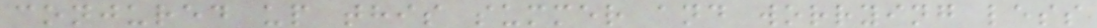conjured up this summer and worrying less
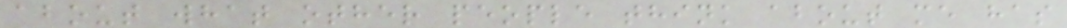about what other people think about me has
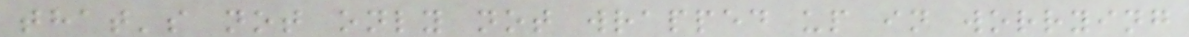that's not only not wrapped up in worrying
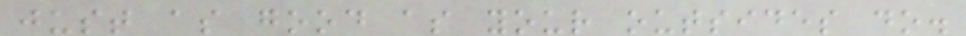just as good as your outsides do.
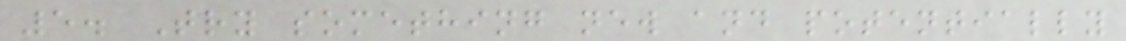5. Try something new and potentially
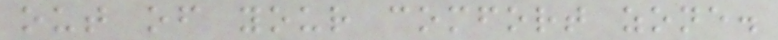out of your comfort zone.
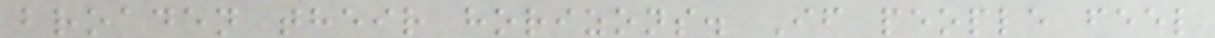broaden their horizons. If people feel
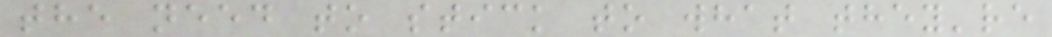the need to stick to what they're
